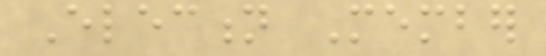Election Member
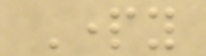Party
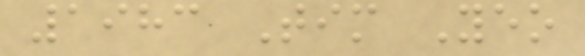1983 Tim Yeo
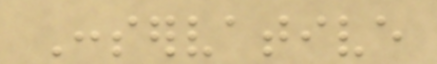Conservative
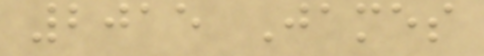2015 James
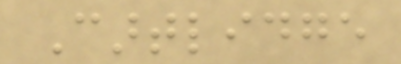Cartlidge
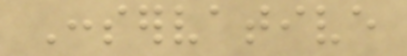Conservative
